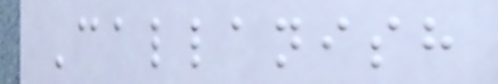Callanish
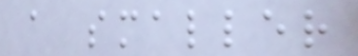a smaller
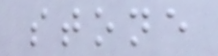stone
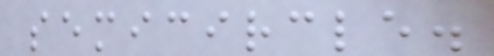semicircle.
